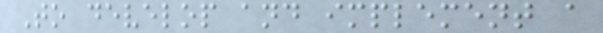To develop and implement a
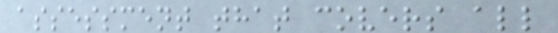assessment that covers all
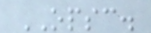OPSC.
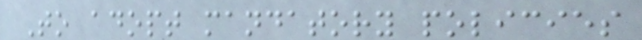To adopt mandatory policies
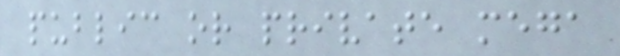public or private mega
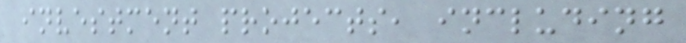investment projects, including
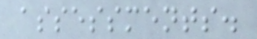assessments.
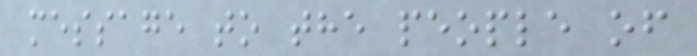message to the people of
